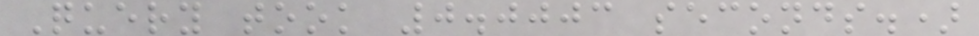Query took 0.0003 seconds.)
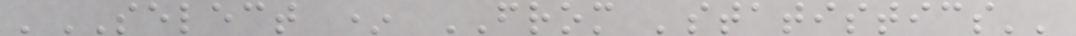'SELECT * FROM 'statistics''
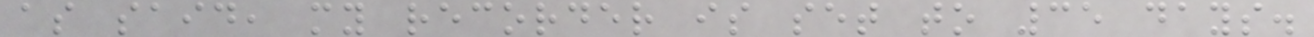as said, my recorder is set to 35 days.
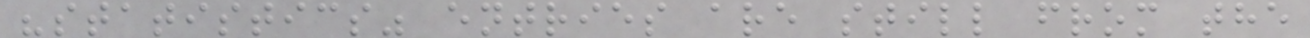"statistics" entries are still from the
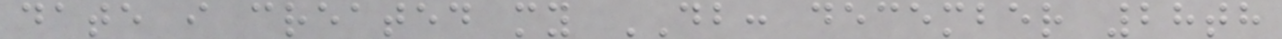date i created my DB: december 28th
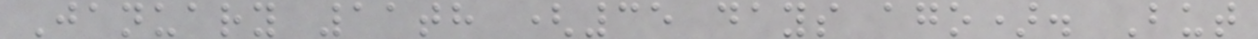January 11th (35 days ago). But
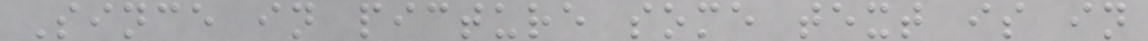Since in picture some text is in
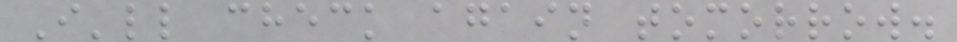I'll check again tomorrow.
